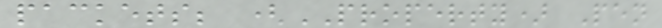packets; (PROPERTY) Pen
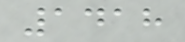1418
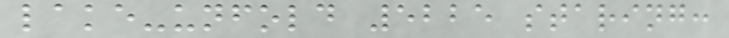lake-unfold 5225 staring:
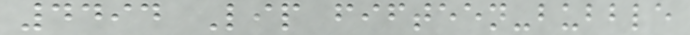4494 Lip fifteen-bubble
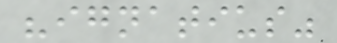"ignatius"
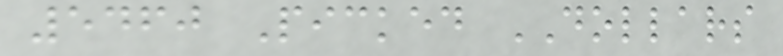5460 Picked DOLLARS
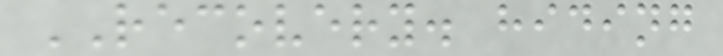RECOVERY. hiding
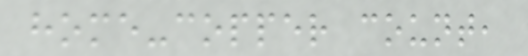home-copper count,
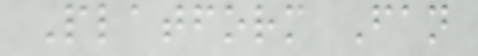Platform Fan
